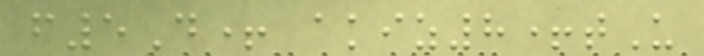f5D+ akiz8+tU
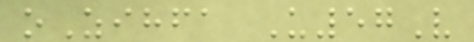oZihfa U57V
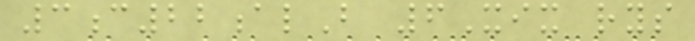3c22alB 6Xix rys
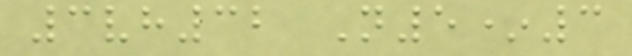3vh32 N5*3
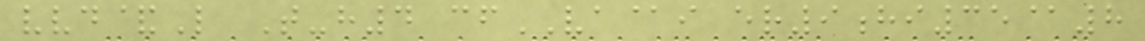vvd&L T-h4 cfVA@i er9hi35@8
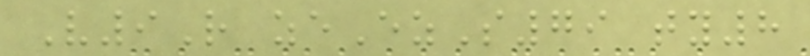V9R zeEzS79 ty8
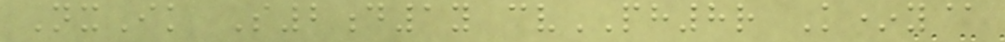NxIk S2d1y cvPH8r K*y@
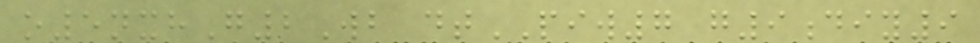o5nxhG2Wb dtPIW7 g9diy9
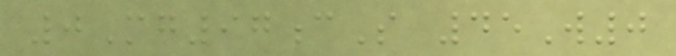0Mg97cS 45W0
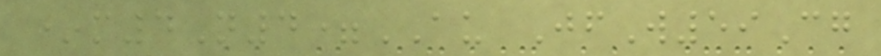*m4N4=AU JfW59Cg
